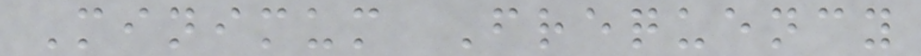Minimum Frequency
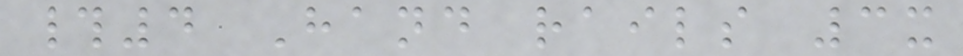#4 Hand rails 3x
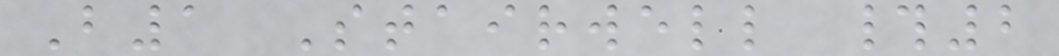B1 Stairwell #2
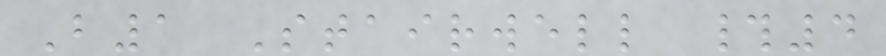B1 Stairwell #4
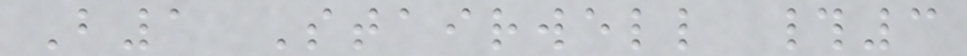B1 Stairwell #3
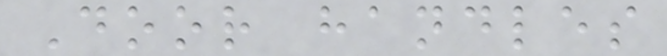Door handles
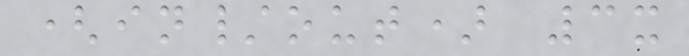(in/out) 3x
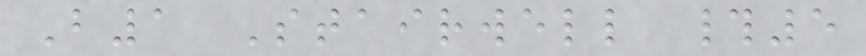B1 Stairwell #5
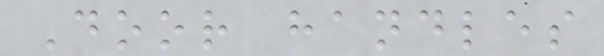Door handles
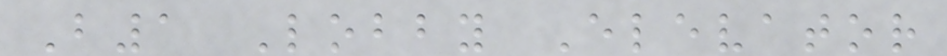B1 Lobby Elevator
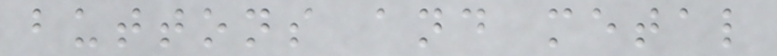buttons and metal
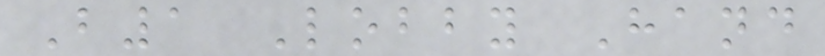B1 Lobby Hand
